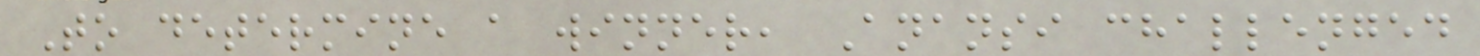To determine a winner, Anansi challenged
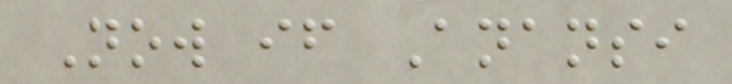Now if Anansi
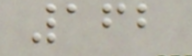162
